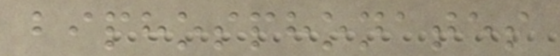biphosphonates
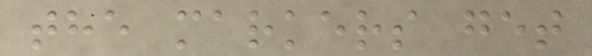the markers get
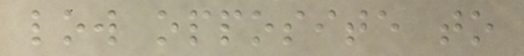low opposite to
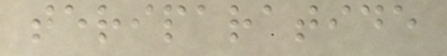teriparatide
